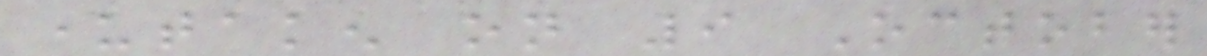undertaken on 9 October
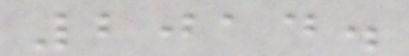2014.
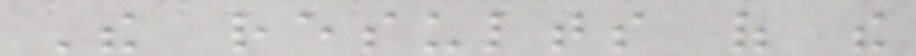The results of the
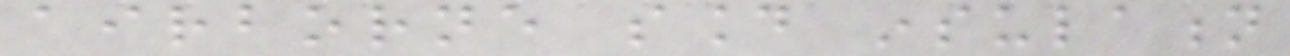airborne sound insulation
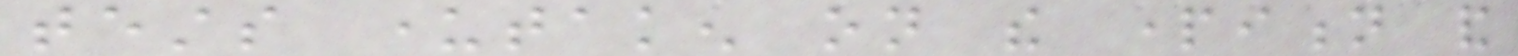tests undertaken on the partition and
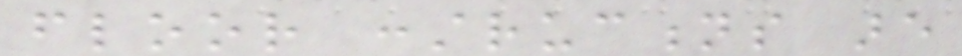floor constructions are
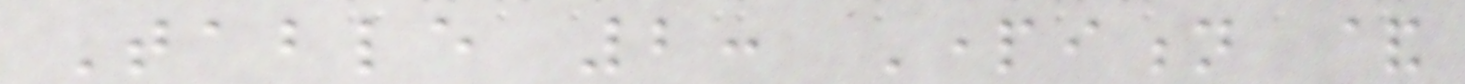Table 2: Partition &
